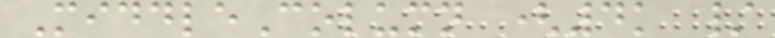MiddleColumn (4k /
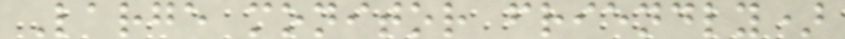Large monitor friendly)
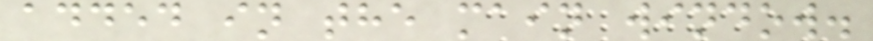added in the main window.
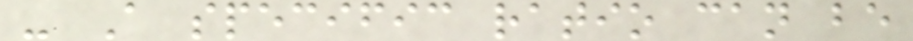- A specific ratio can be
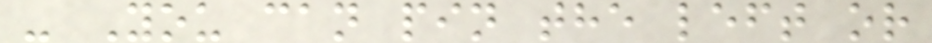- You can pin the left or
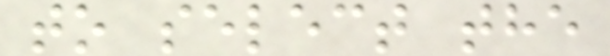to select the
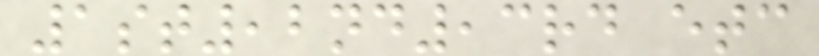1st,2nd,3rd etc
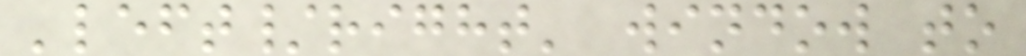'left/right' window to
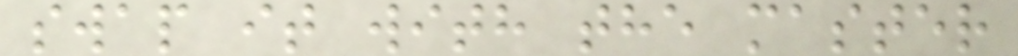swap it with the master
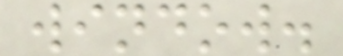window.
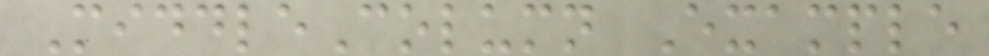MiddleColumn Example
